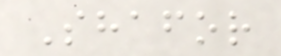Shafor
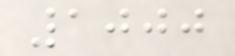1000
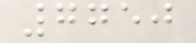7750
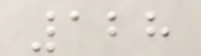128
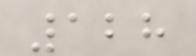128
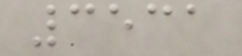3531
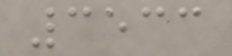3533
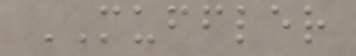MUFFLER
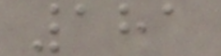181
